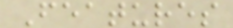Features
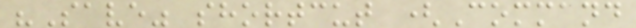"Save" shortcut (Command
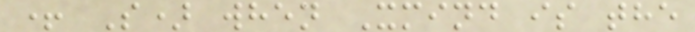+ S) when Xmind is the
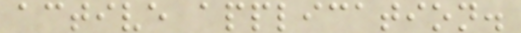active application.
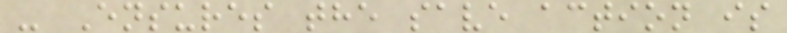- Ensures the save action is
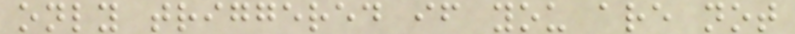only triggered if you are not
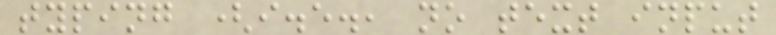typing (i.e., no text input
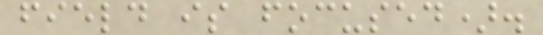field is focused).
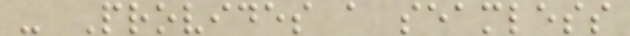- Provides a seamless
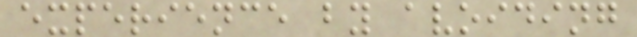experience by avoiding
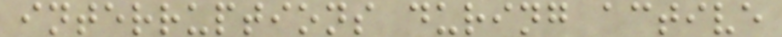interruptions during active
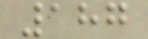187
